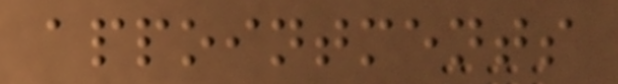appointments
